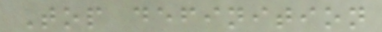Top definition
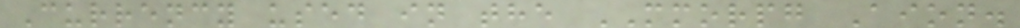Currency used in the MMORPG Aion.
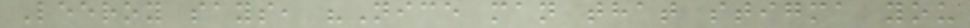Leeroy says, "Nice man that stigma you
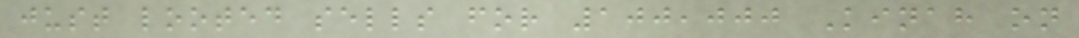just looted sells for 100,000 Kinah on
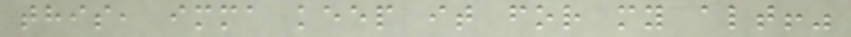this, imma keep it for my alt!"
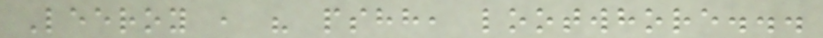Leeroy , " pshh, lootwhore...
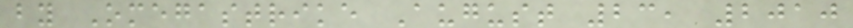by Omegastrike August 23, 2010
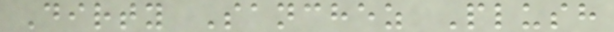Dirty Sanchez Plush
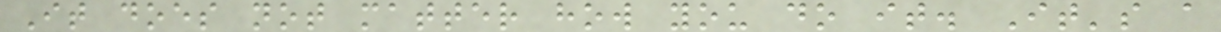It does not matter how you do it. It's a
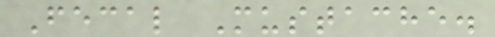Fecal Mustache.
